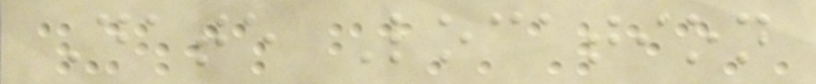Date Location
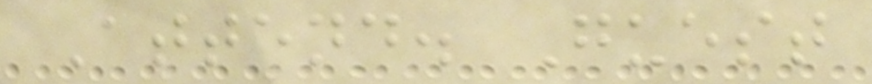Attend. Guest
